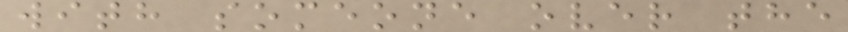with someone over the
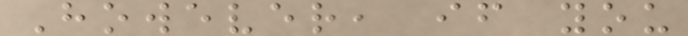However, if you
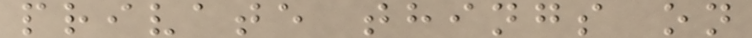private things on
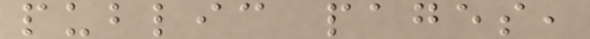public pages,
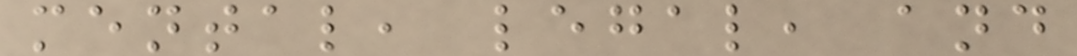mental, legal, and
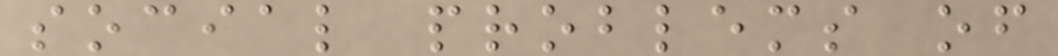social problems of
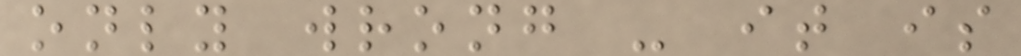only wrong - it is
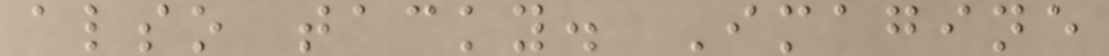also tacky. Imagine
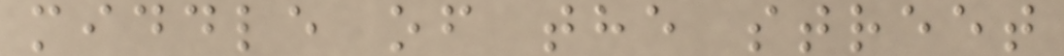middle of the street
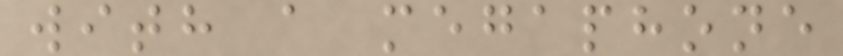with a megaphone
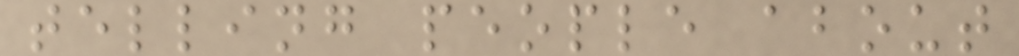telling people about
